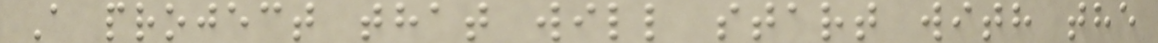A project that will start with the
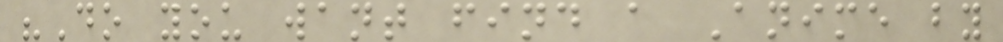"Do you want find a Anime by
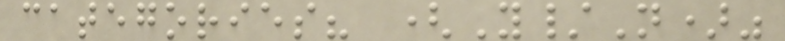categories? (Y/N)"
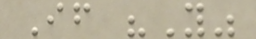If "Y"
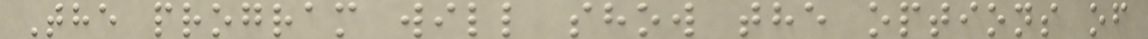The program will show the options of
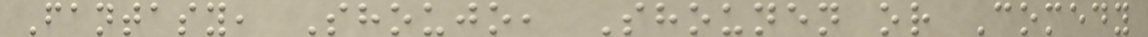Fantasy, Shoujo, Shounen or Comedy
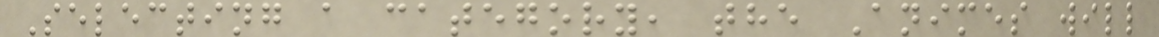Selecting a category, the Animes will
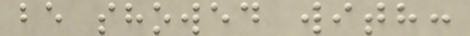be showed with:
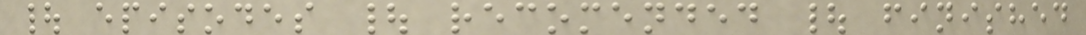| episodes | recomended | finished
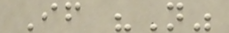If "N"
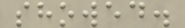showed.
